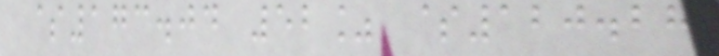$173.04 52% $120.28
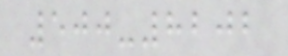500-8202
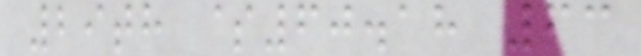29th $60.18 63
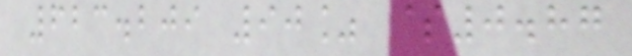623.209 90% $0.87
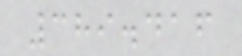389.416
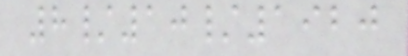8/10/1920
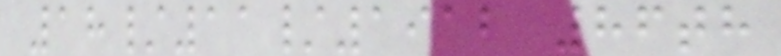18/11/1912 86th
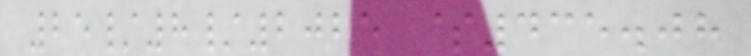25/8/2025 $435.08
